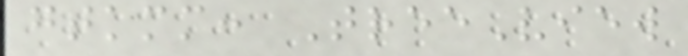gtkmm: TreeView
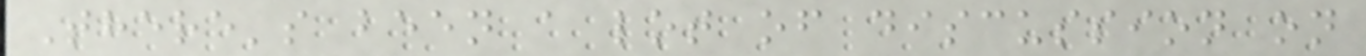There's been a lot of discussion on
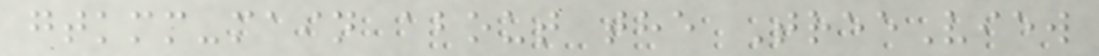gtkmm-main about the TreeView
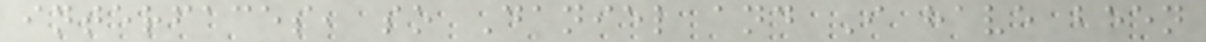interfaces, so Daniel and I have been
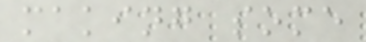making some
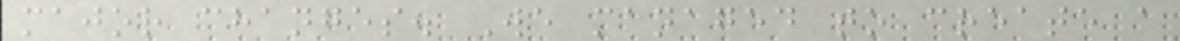major changes. We managed to create a
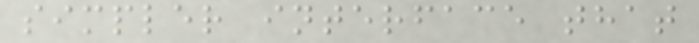simpler interface that
